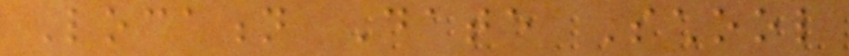Location Date School
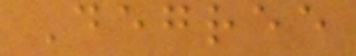Degree
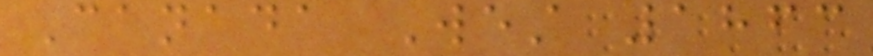Canada West 1863
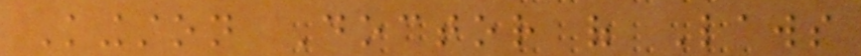Kingston Doctor of Laws
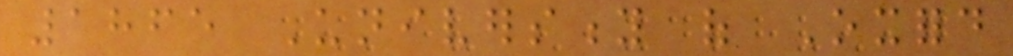1865 University of Oxford
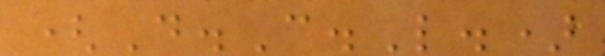(D.C.L.)
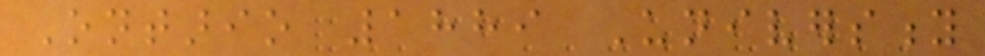Ontario 1889 University
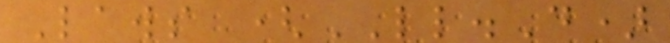Laws (LL.D)
